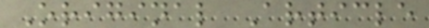Original Article
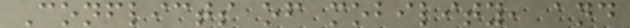Conflicts of mobility, and
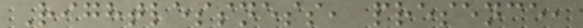Rightlessness, presence,
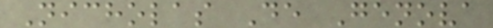Nicholas De Genova
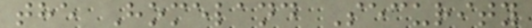the Homeland Security
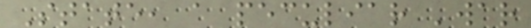State, a peculiar 'war
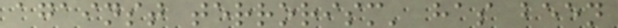against terrorism' has been
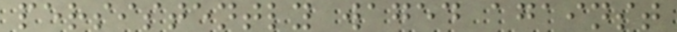persistently waged against
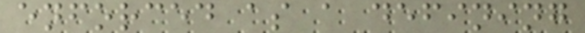enforced as a defining
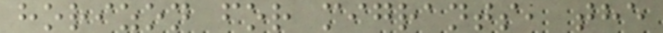horizon for migrants, the
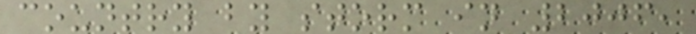country by storm in 2006,
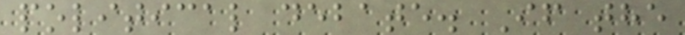political debate. If the
